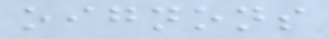oignons
